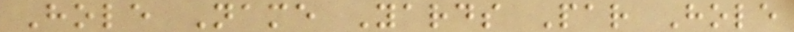Hole Name Yards Par Hole
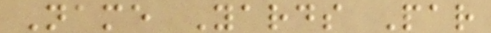Name Yards Par
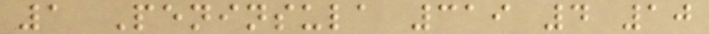1 Peninsula 319 4 10
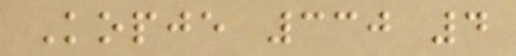Kopje 330 4
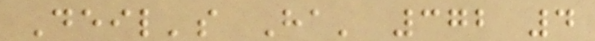Deil's Ha' 372 4
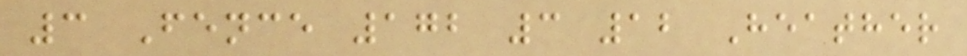3 Fence 172 3 12 Heather
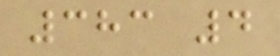383 4
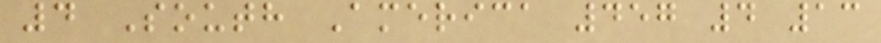4 South America 457 4 13
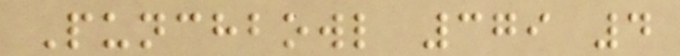Punchbowl 379 4
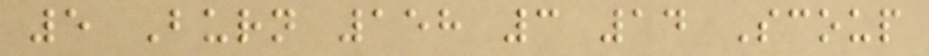5 Burn 158 3 14 Scoup
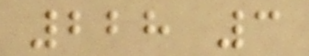228 3
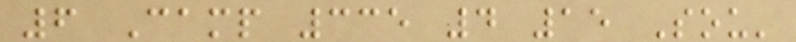6 Camp 335 4 15 Sou'
